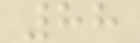88
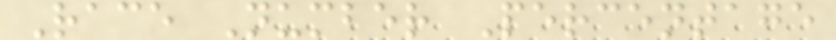Race Number Percentage
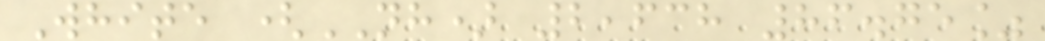White (NH) 2,638 86.75%
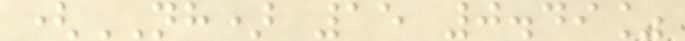(NH) 15 0.49%
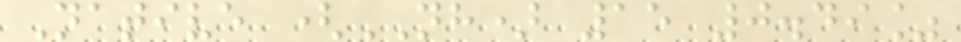Native (NH) 15 0.49%
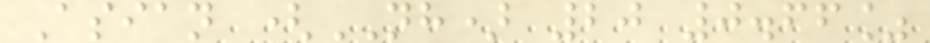Asian (NH) 20 0.66%
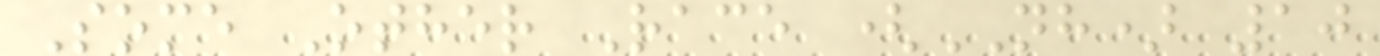Some Other Race (NH) 10
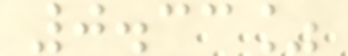0.33%
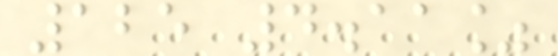125 4.11%
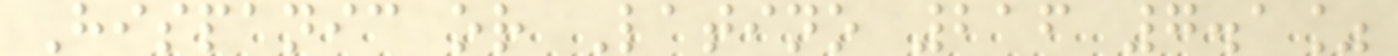Hispanic or Latino 216 7.1%
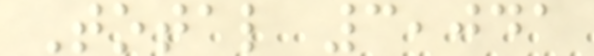Total 3,041
